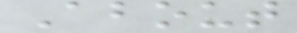About
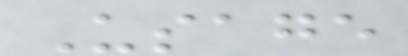Usage
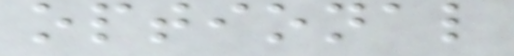optional
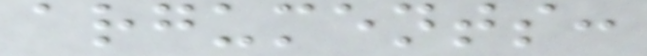arguments:
